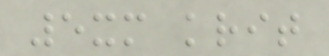5xm krit
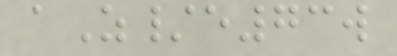aZ/e73w
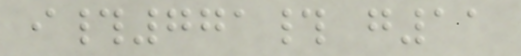i#771# g11
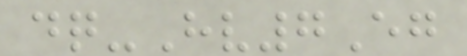dq-Hv7Eg
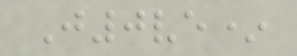J0ve*
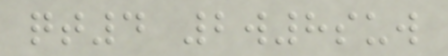qt4 2w8suw
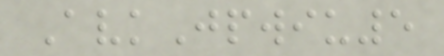AvkJpwiu5
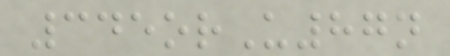345orU87n
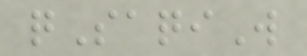qSaqiW
